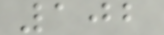102
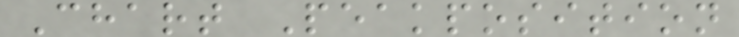Chart Peakposition
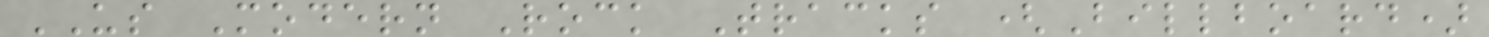US Modern Rock Tracks (Billboard)
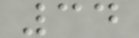34
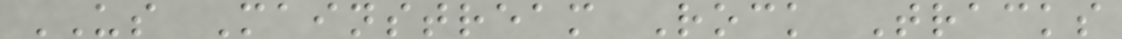US Mainstream Rock Tracks
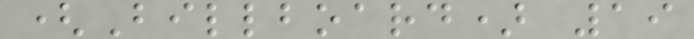(Billboard) 19
